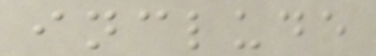include
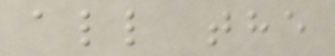all the
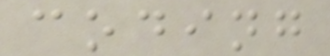coding
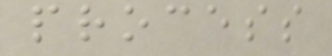process
